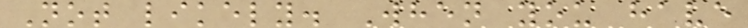Not likely. When you have
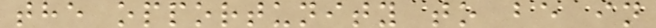the opportunity to be in
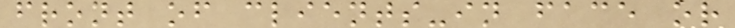front of clients-in face or
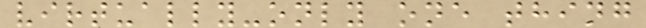virtually-only one thing
